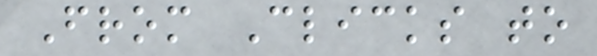From Clicks to
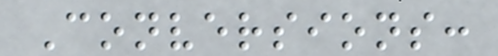Conversions:
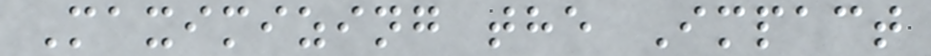Maximizing the Impact
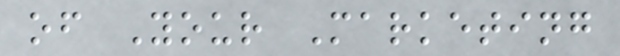of Your Marketing
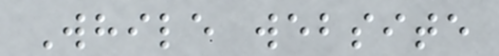While website
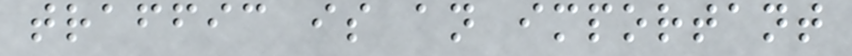traffic is an important
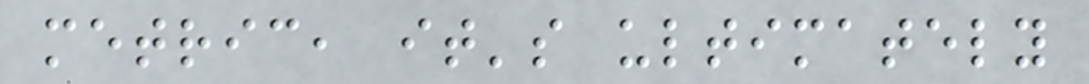metric, it's ultimately
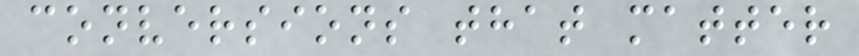conversions that matter
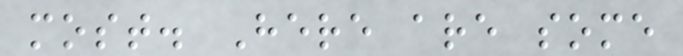most. Here are some
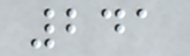241
